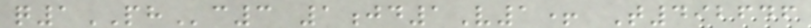q1PHc3 1jd1V1+ T492646
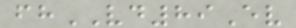fhVD89Ev
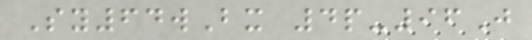Sy64wBx 4p-96J
